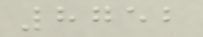8752
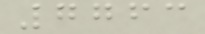7763
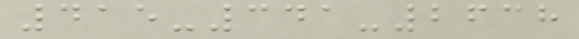415-341-2638
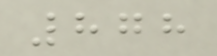878
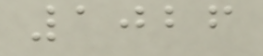1026
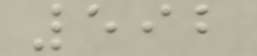592
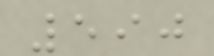590
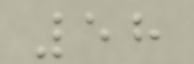58
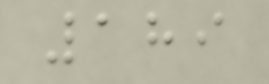189
